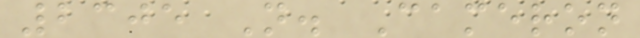2305 N. Cameron
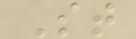St
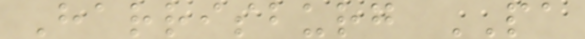Harrisburg PA
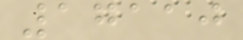17110
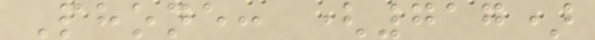Phone: (717)
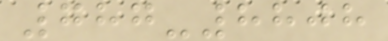787-8808
